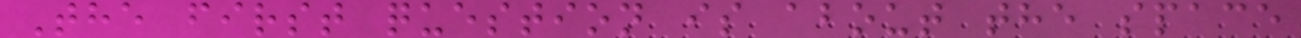The first question is about the space
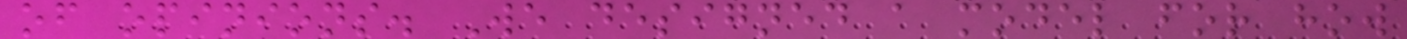of opinions. We designed a model for how
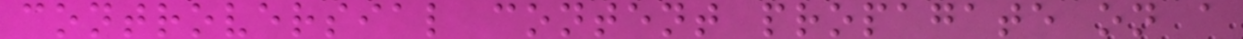controversial content propagate on a
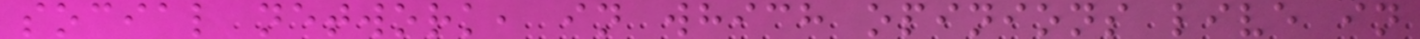social network, in which opinions live in
